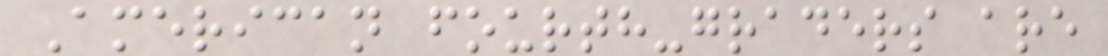American fourth-graders are
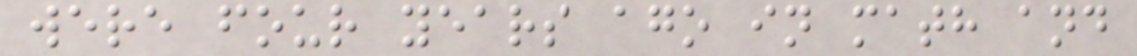were four years ago in math and
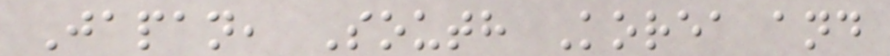Japan, South Korea and
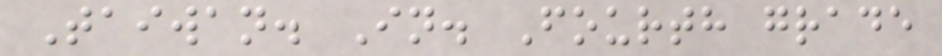Taiwan. In. Fourth grade
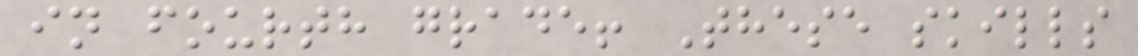in fourth grade! These skills
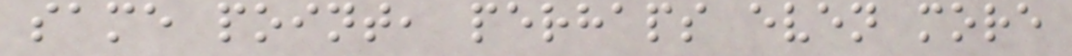same point, perhaps even more
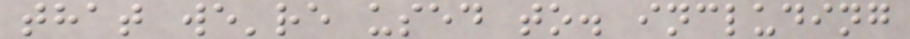that we're used to. including
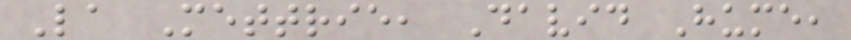La Mettrie, David Hume,
